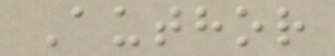Author
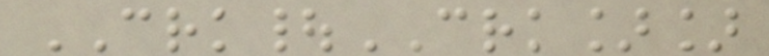CRK|CRK]]
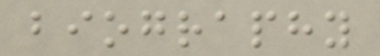biography
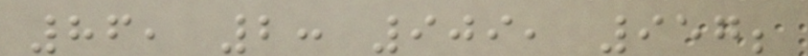86, 2: 909, 957;
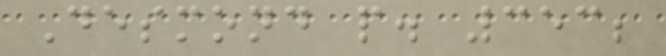Desmond p. 353;
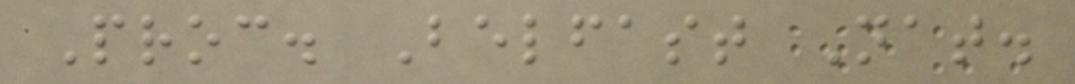Proc. Belfast Nat.
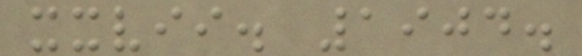xxvii. 1904.
